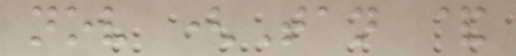nov (Tan &
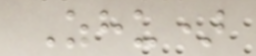Zhu)
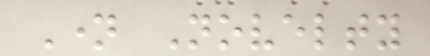Name Novelty
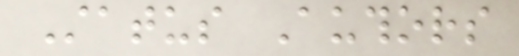Status Authors
